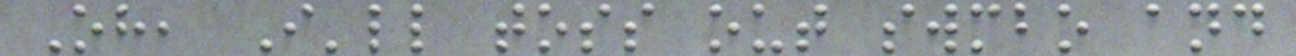Oh, I'll toss out swmbo and
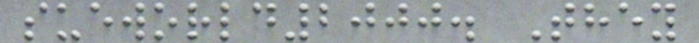sueworld2000. They
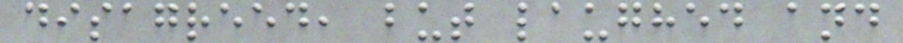disagreed, but laughed and
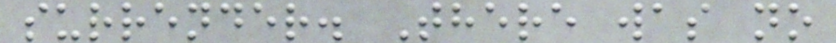surrender. There was no
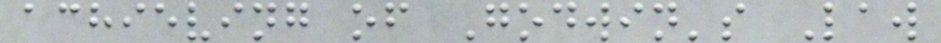achieving of Godwin's Law
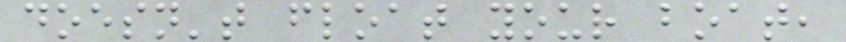doesn't float your boat,
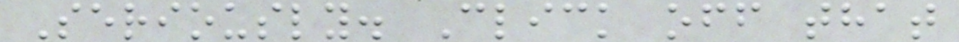Seriously. Click off that
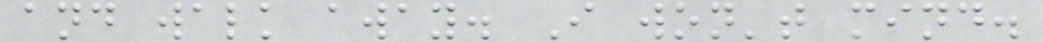and walk away. I won't mind.
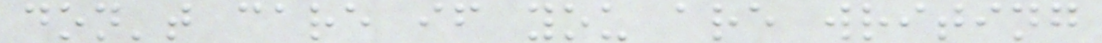don't care if you are writing
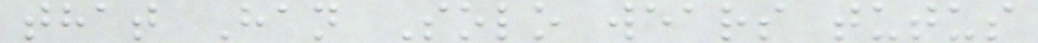that Han Solo wears tutus
